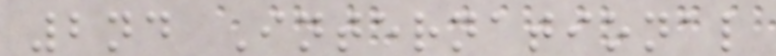2nd International
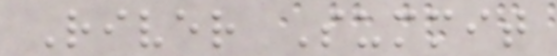River Summit
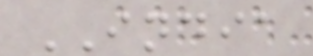INDIA
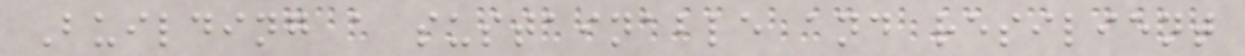Building a sustainable and resilient
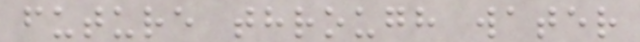future through water
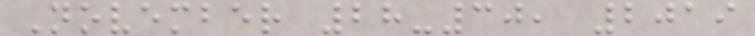November 28-30, 2019
